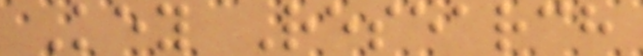Key Research
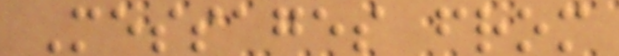Messages from
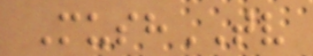MushTV
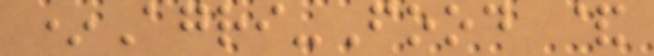*Agri-Food &
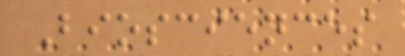Biosciences
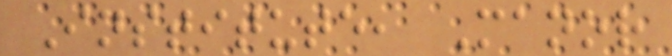Institute, Manor
